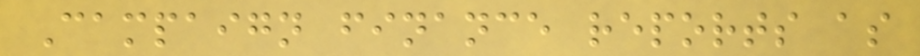Campaign finance reports as
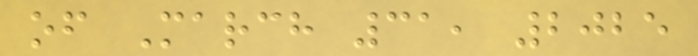of March 31, 2025
